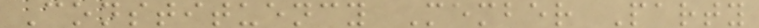Constituency Member Party
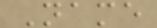Name
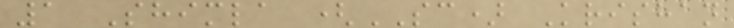1 Shimla (SC) Krishan
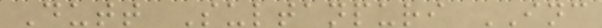Dutt Sultanpuri INC
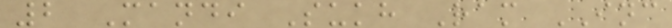2 Mandi Sukh Ram INC
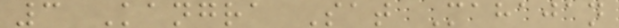3 Kangra Sat Mahajan
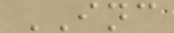INC
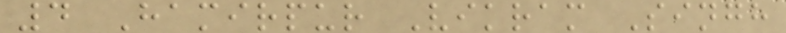4 Hamirpur Vikram Singh
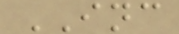INC
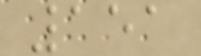151
